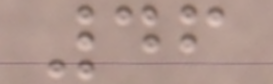46
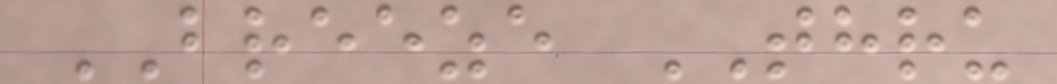BREEZE THRU
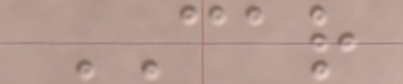CAR
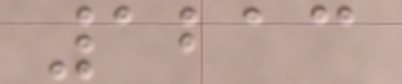1213
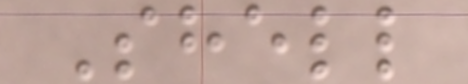Shell
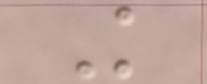K
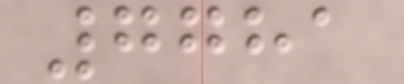7781
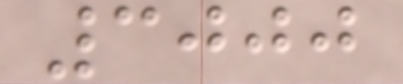3000
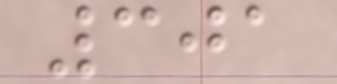301
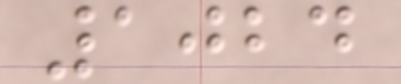1024
